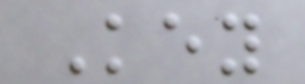Key
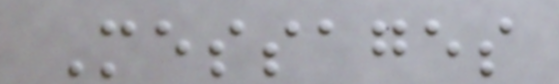Messages
